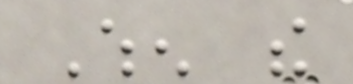When the
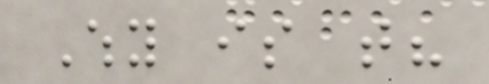Why is that?
